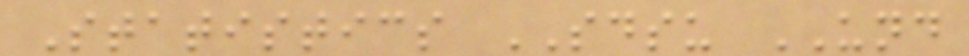Statistics SDSU UND
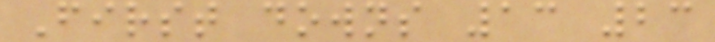First downs 13 23
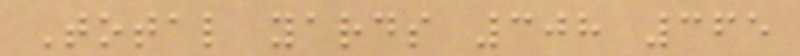Total yards 308 365
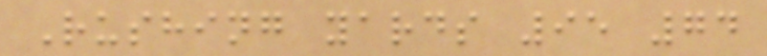Rushing yards 95 74
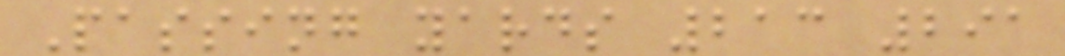Passing yards 213 291
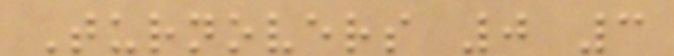Turnovers 0 3
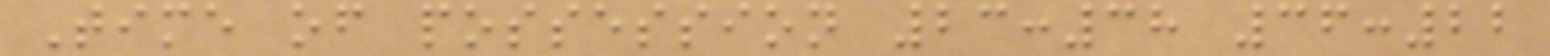Time of possession 23:38 36:22
